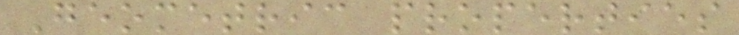Geometric properties
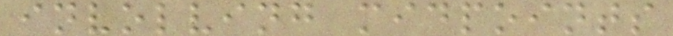involving midpoints
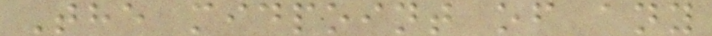The midpoint of any
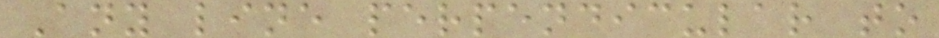Any line perpendicular to
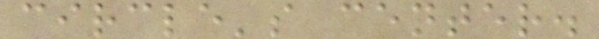circle's center.
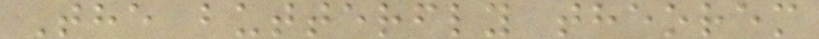The butterfly theorem
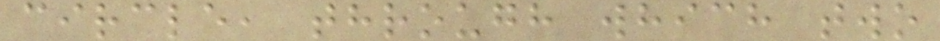circle, through which two
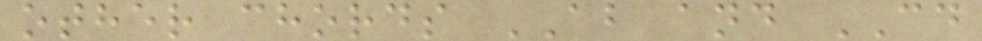other chords AB and CD
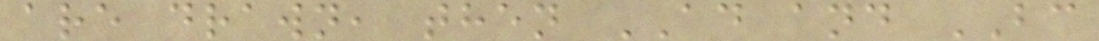are drawn, then AD and BC
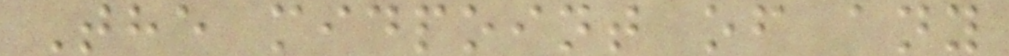The midpoint of any
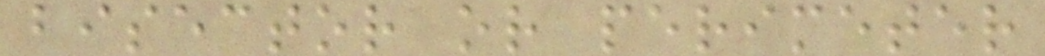bisector or perimeter
